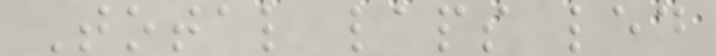Total laps led
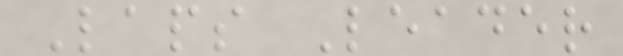Laps Leader
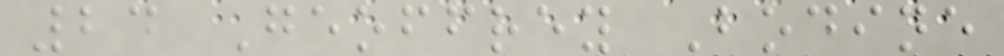24 Geoffrey Bodine
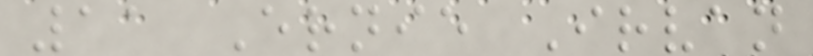11 Ernie Irvan
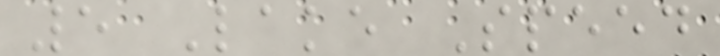5 Lake Speed
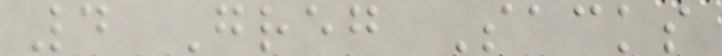4 Greg Sacks
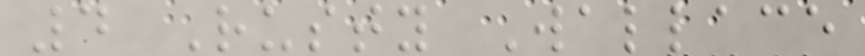4 Rusty Wallace
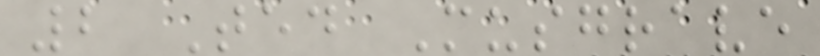2 Ted Musgrave
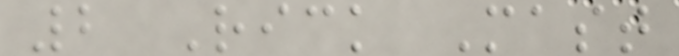2 Rick Mast
